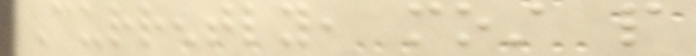Currently, most people
